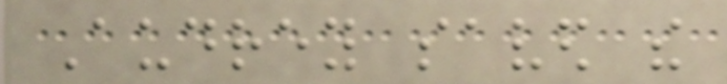Audrey saved the
